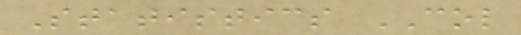Statistics COL
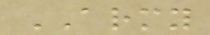ARMY
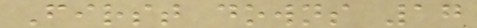First downs 17
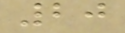20
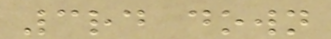3rd down
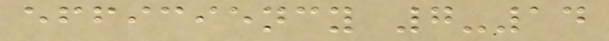efficiency 7-14
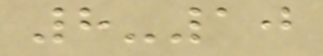8-10
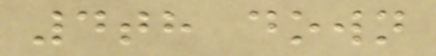4th down
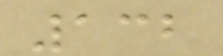132
